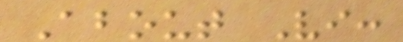About Vi:
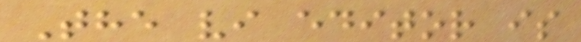The vi editor is
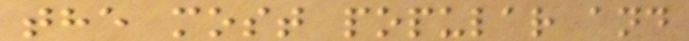the most popular and
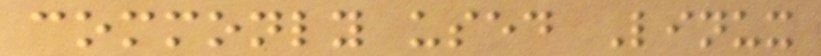commonly used Linux
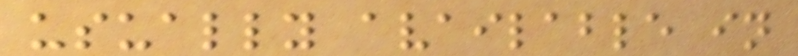usually available in
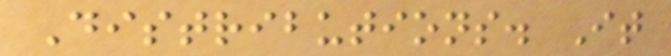Distributions. It
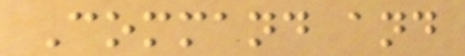Command and
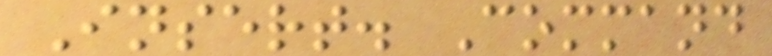Insert. Command
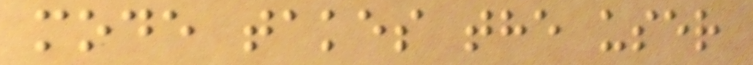mode takes the user
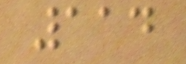114
